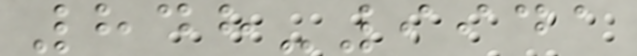848-9941
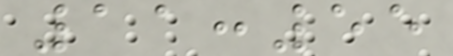11:55
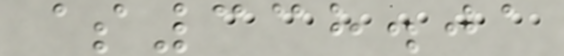$338.01
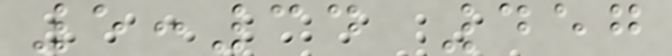5:34 457
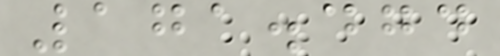171.474
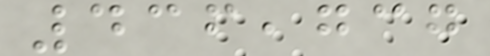436,737
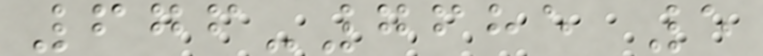676-7685 5
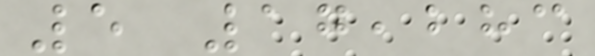5 17,283
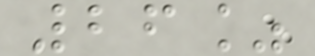26%
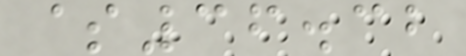$36.32
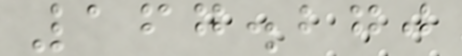167.270
